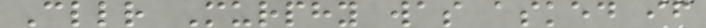Cllr Murphy was asked if
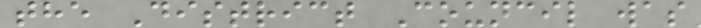the District Council was
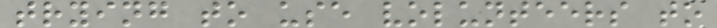trying to use volunteers to
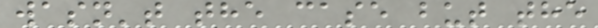wasn't the case but the
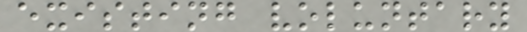existing voluntary
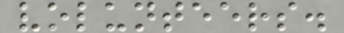volunteers.
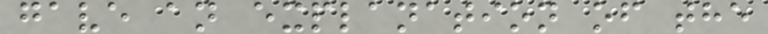gave an explanation of the
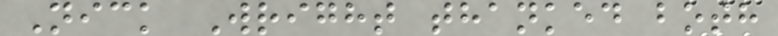Nick Wright thanked both
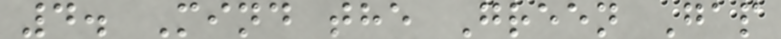4. Mind the Green Gap
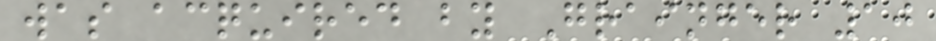was acquired by Grainger 10
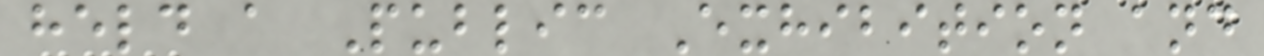held a Public Exhibition and
